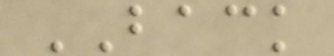BACK
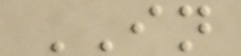IN
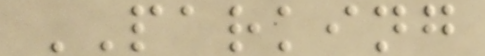PARKING
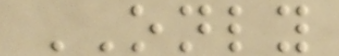ONLY
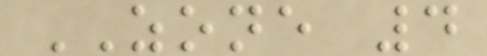ZONE 4
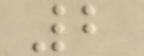2
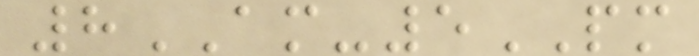8AM-5PM
